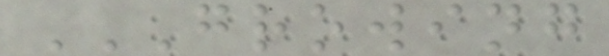GROWING
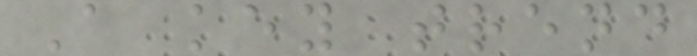A key trend
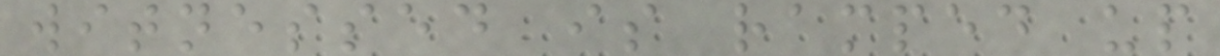witnessed is ramped up
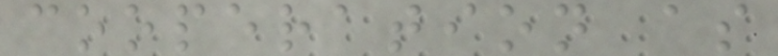cooperation as
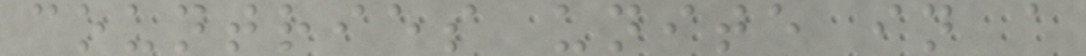countries unite in a
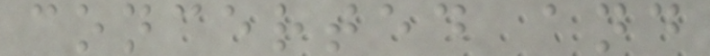concerted and
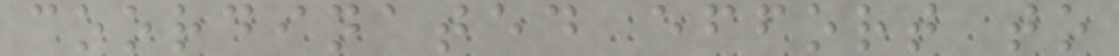coordinated effort to
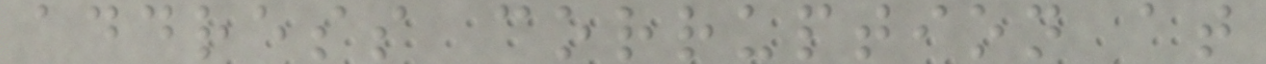address corruption at
